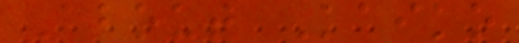About Kaiko
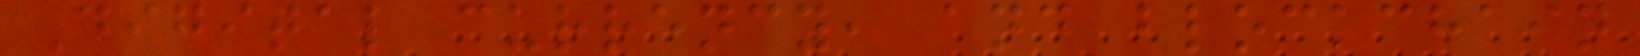Digital currency, and blockchain
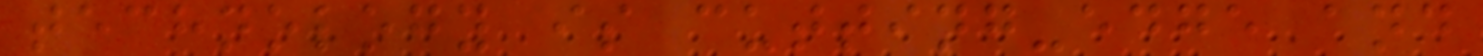technology is cutting-edge and
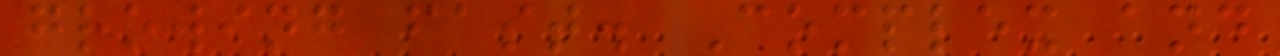growing fast. Complex and
